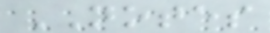NOTES
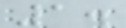1.
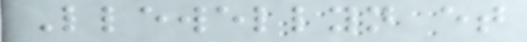Llewellyn et
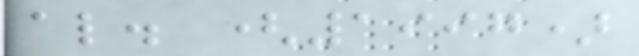al. (1997)
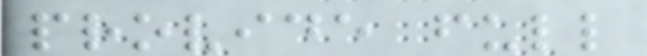provide full
